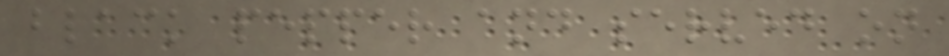black pepper and served on
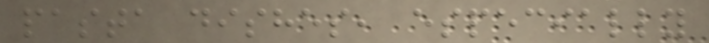pasta dishes, especially
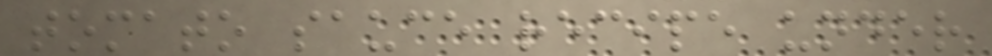tomato sauce recipe under
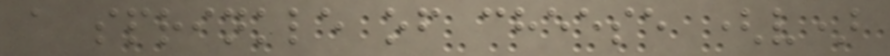a sprinkle of cheese (v)
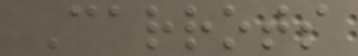Carrots
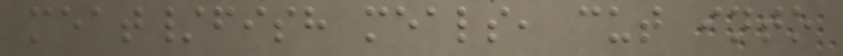meat/fish meals, cut into
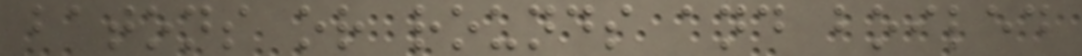batons or rounds and boiled
